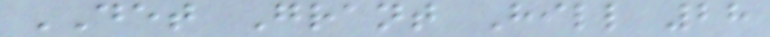DET Grant Hill 28
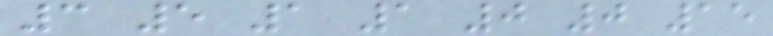3 5 1 1 0 0 15
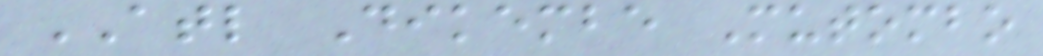ATL Dikembe Mutombo
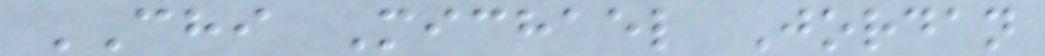CHI Michael Jordan
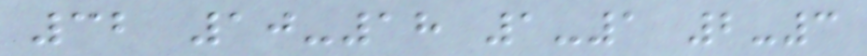32 10-18 1-1 2-3
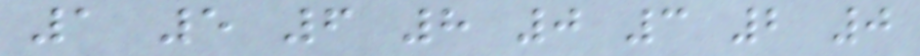1 5 6 8 0 3 2 0
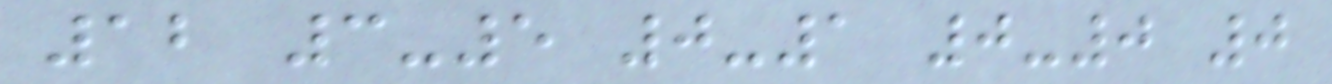12 3-5 0-1 0-0 0
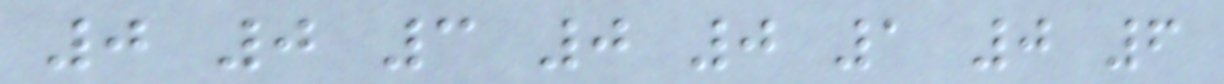0 0 3 0 0 1 0 6
